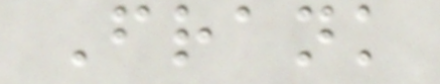Frank
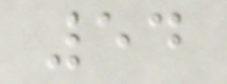54
